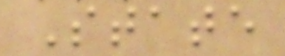State
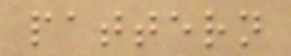pattern
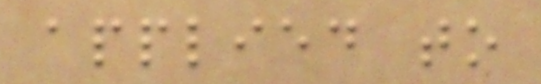applied to
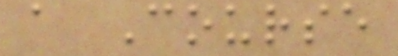a Course
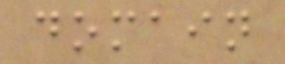domain
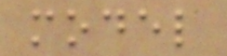model
